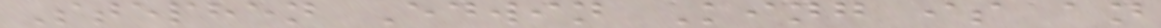Stephen Edwin King is an
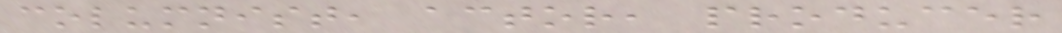columnist, actor, producer
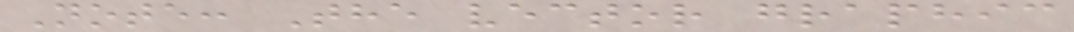Note: The vector graphic
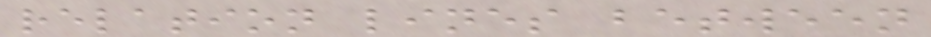relation lines between
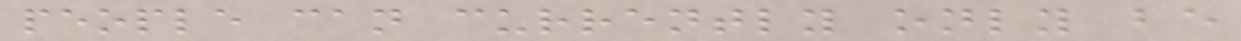people can currently only be
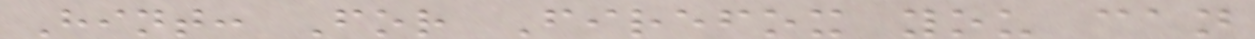Hint: For Firefox you can
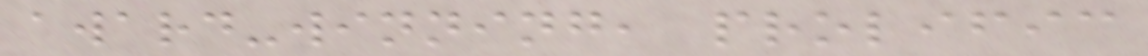award-winning, prolific
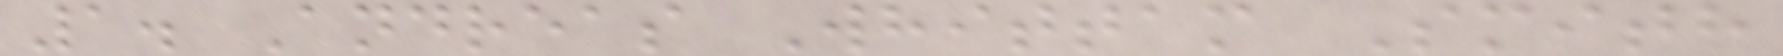1. Andreas Whittam Smith
